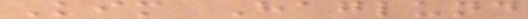Kim Haglund
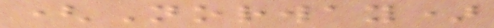(Norway)
